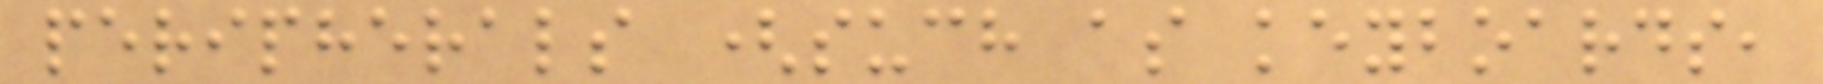peripherals (such as keyboards,
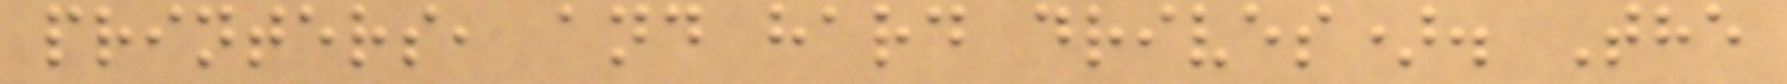printers, and hard drives). The
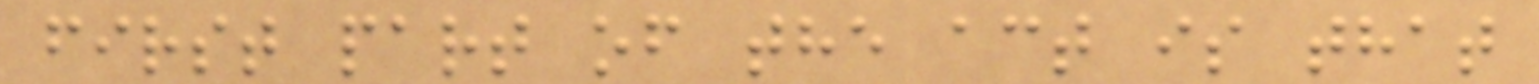first part of the act is that
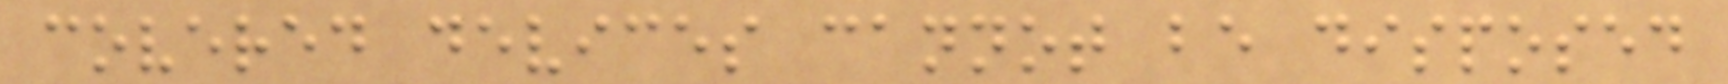covered devices cannot be disposed
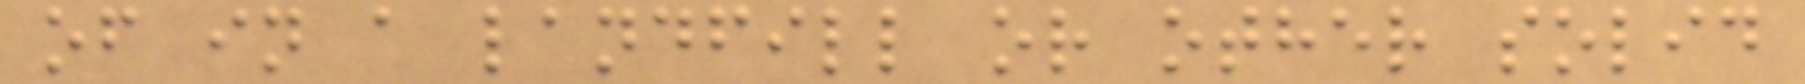of in a landfill or other solid
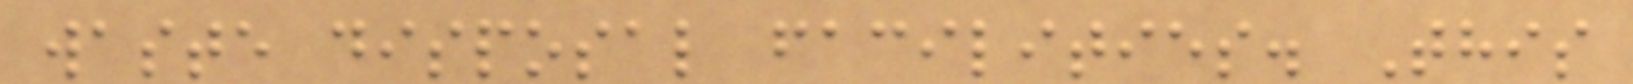waste disposal facilities. This
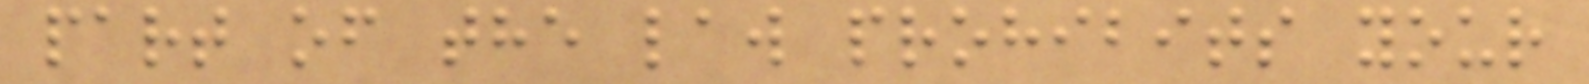part of the law prohibits your
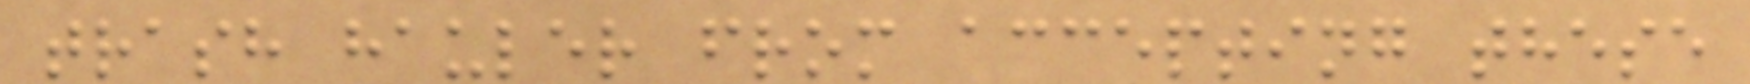trash hauler from accepting these
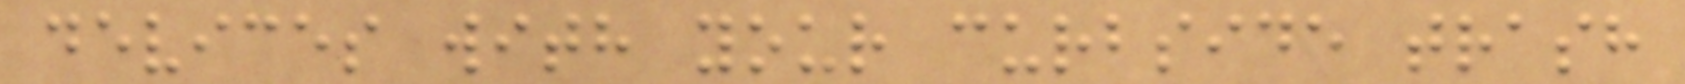devices with your curbside trash
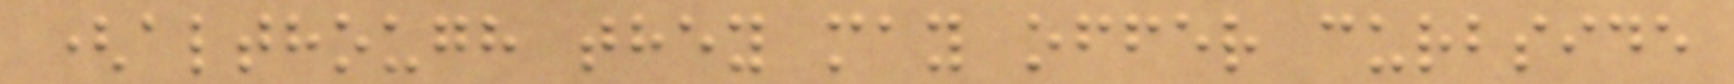(although they may offer curbside
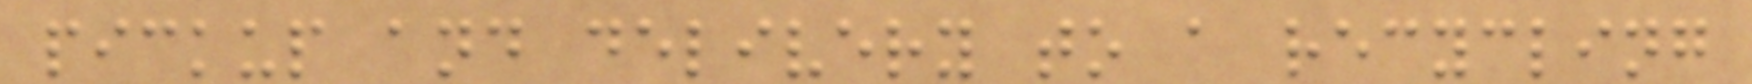pickup and delivery to a recycling
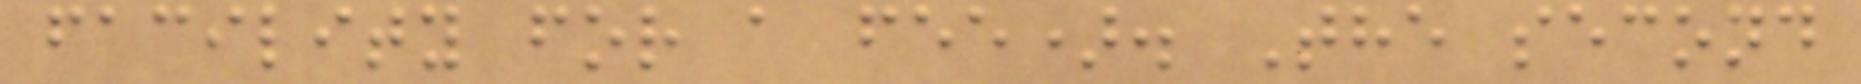facility for a fee). The second
